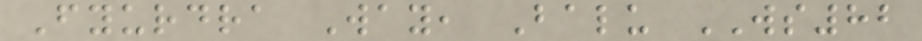Fyurdra Way, Balu WS82
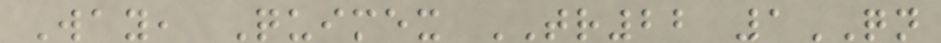Way, Quimex TR22 1QN
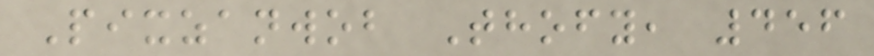Pixzanwob Thofy, 456
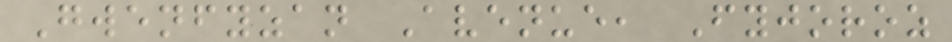Gwenfyzan Avenue, Fyjoroz
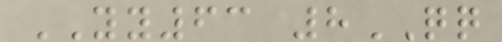YY63 8QQ
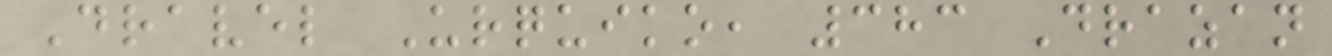Dravel Urquiko, 383 Drazan
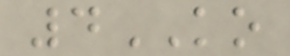4KO
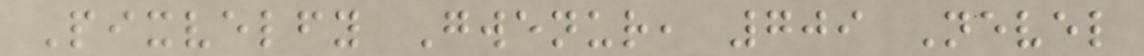Pixvelfy Gwenur, 709 Nevel
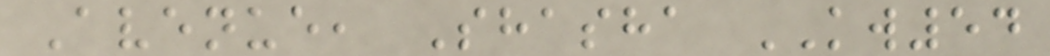Avenue, Shasha KW54
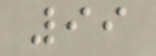99
